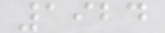1924
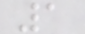1
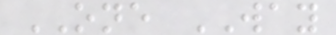ONE WAY
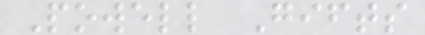Powell Gifts
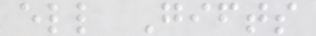ell Gifts
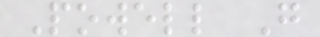Powell G
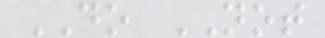DO NOT
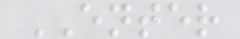ENTER
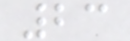23
